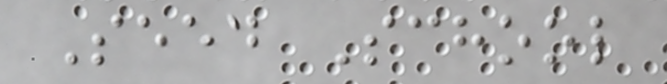Seed School
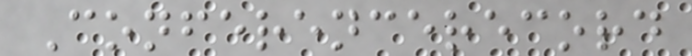Conferencerecord
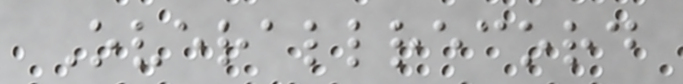Overallrecord
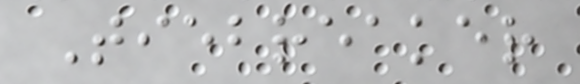Tiebreaker
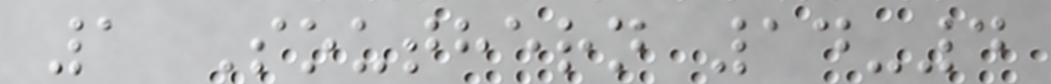1 Southern 14-4
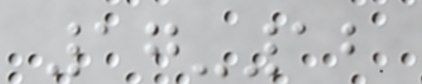17-12
